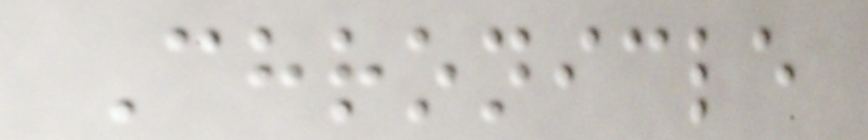Chronicle
